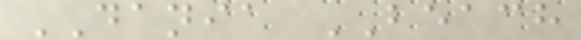DANIA BEACH
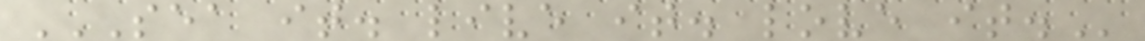SEA IT. LIVE IT. LOVE IT.
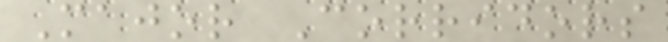Major Corridors
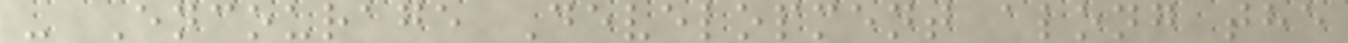- Encourage Development along the
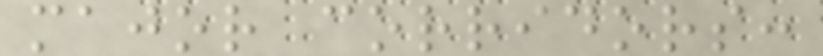major corridors:
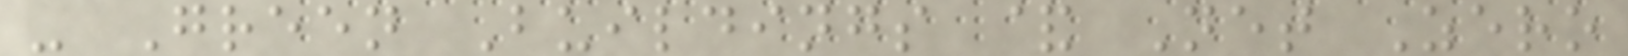- Green Buildings & Net Zero
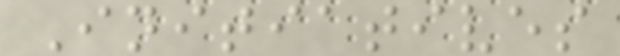Initiatives
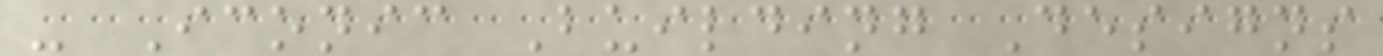- Iconic Building Designs
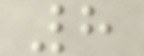8
